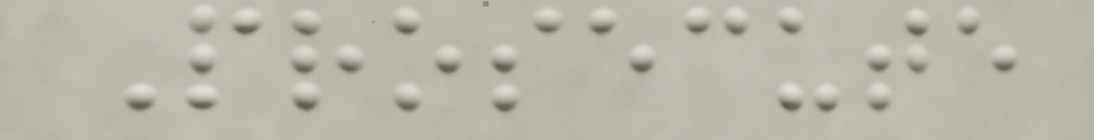Prosecute
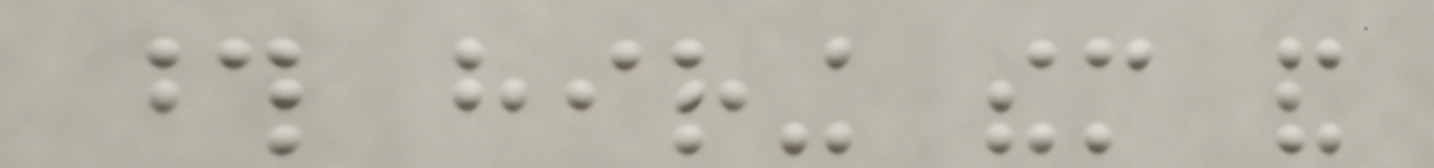those hiring them and
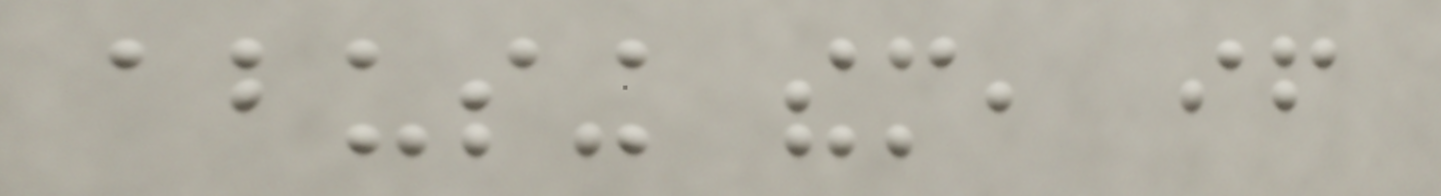abusing them, if
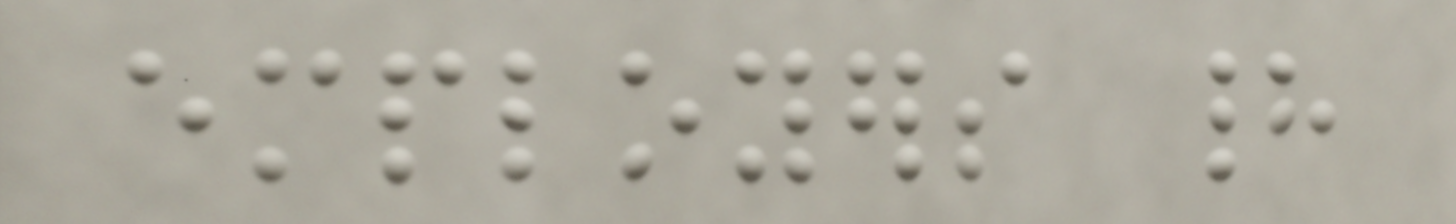employers had
